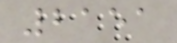2151
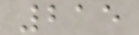215
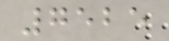7525
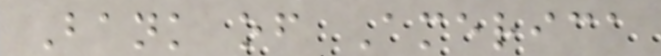Bank of America
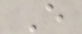E
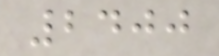2400
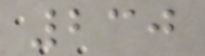230
